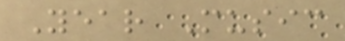Year Music
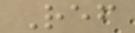Ref
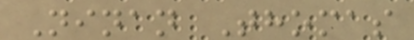Ninan Thomas
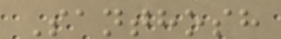Santhosh
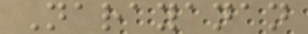Narayanan
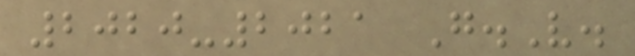2020-2021 G.V.
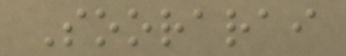Soorarai
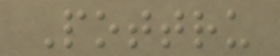Pottru
